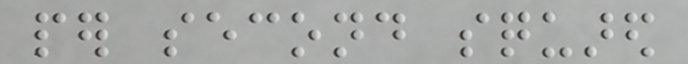per second squared
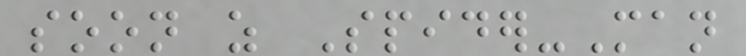soon as Spider-Man
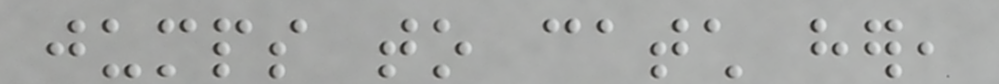jumps to catch her,
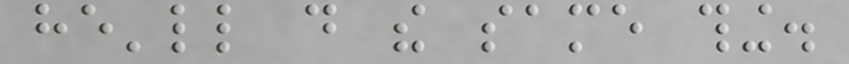he'll do the same thing.
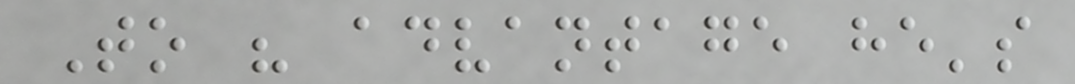To his advantage he's
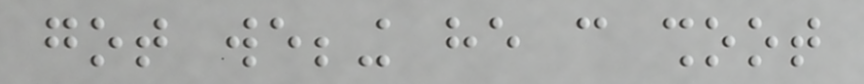got webbing he can shoot
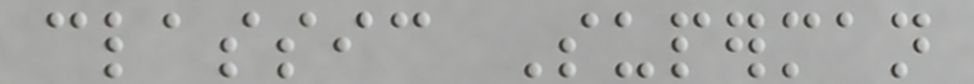classic Superman
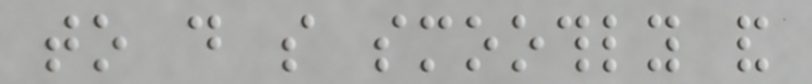to do so smoothly and
